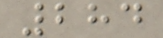284
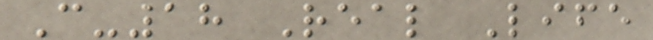C-18 Real Life
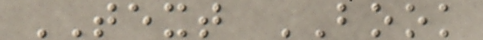TEXT BOOK
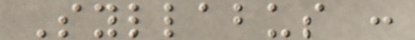Syllabus :
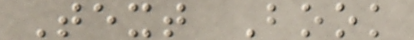Text Book
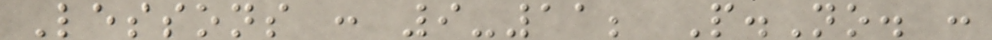Lessons : 9-11; P.No. :
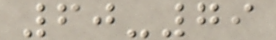60-79
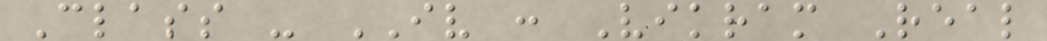Class - IV : Vikram Real
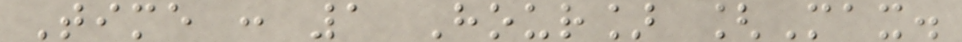Time : 1 Hour] [Max.
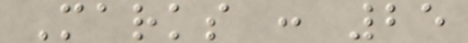Marks : 25
